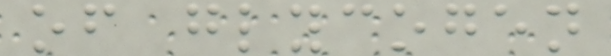of glycogen
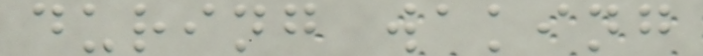during waking
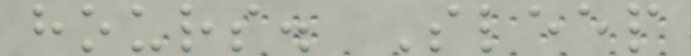hours. Sleep
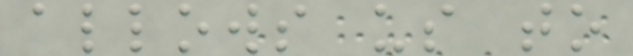allows us to
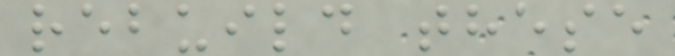rebuild these
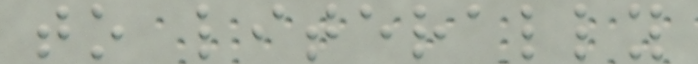to literally
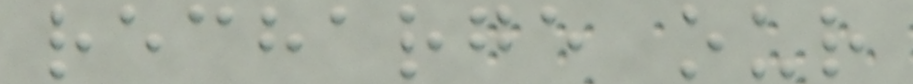recharge our
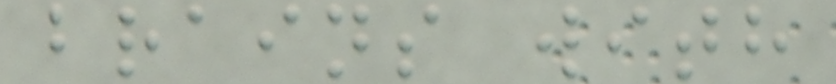brains with
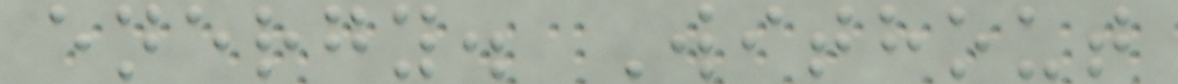energy. Without
